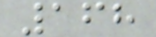168
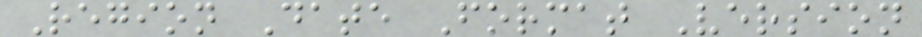Region Date Format Version
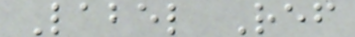Label Ref
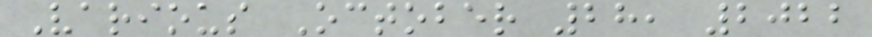Various October 28, 2022
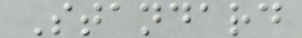Standard
